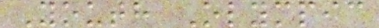Youth Olympic
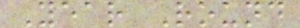Year Round
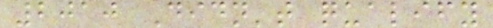2010 Didn't qualify
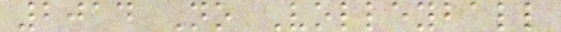2014 No Volleyball
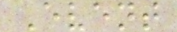Event
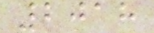2018
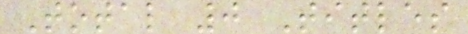Total 0 Titles
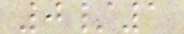0/1
